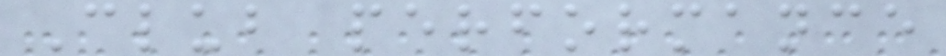Club performance
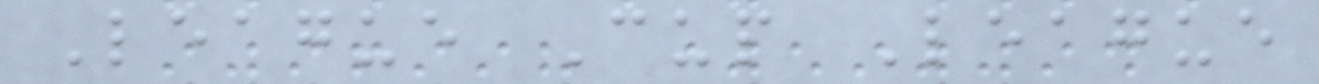League Cup League
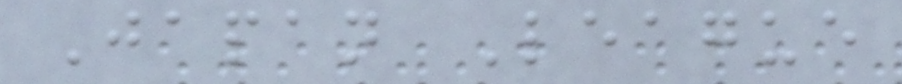Japan League
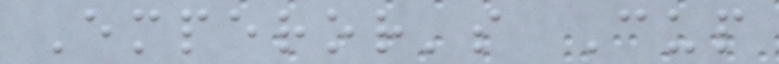Emperor's Cup
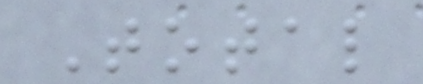Total
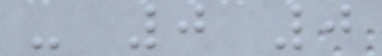- 0 0
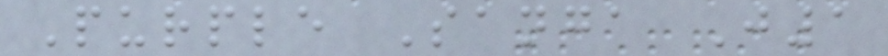Purple Sanga J1
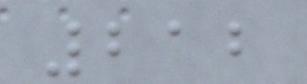212
